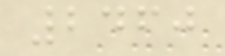2460
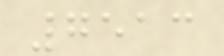7513
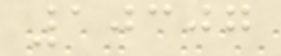10307
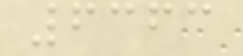6363
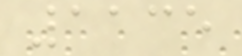1135
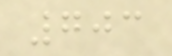703
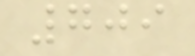709
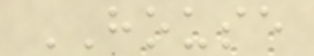HOUSE
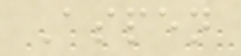Aspen
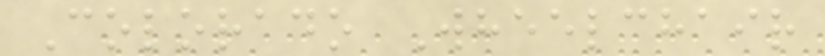Colorado Wheelchair
